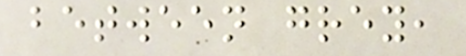between grey,
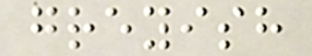greyish
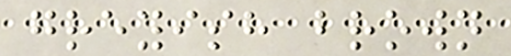greyish brown
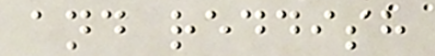and reddish
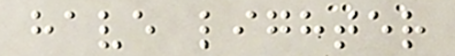have lighter
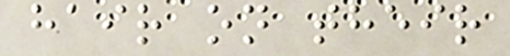hair on their
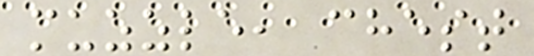muzzle, chest
